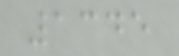1345
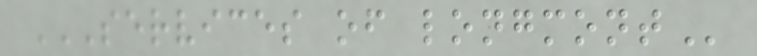SERVICES OF LONGMONT
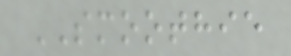SMOOTHIE
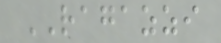RAGAZZI
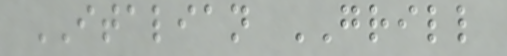ITALIAN GRILL
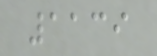1139
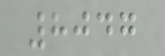8047
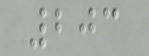203
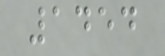1454
